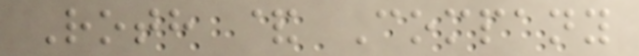Roth & Company
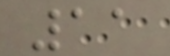11
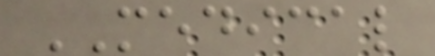MEDICAL
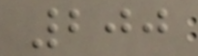200
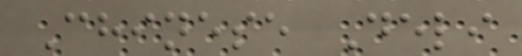Chinese Deli
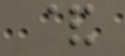&
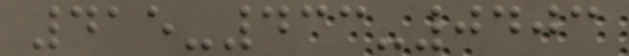415-433-0403
